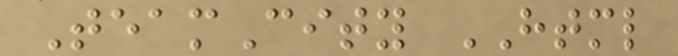TeamCity HTML
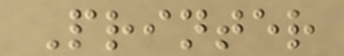Printer
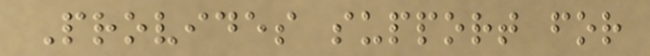Provides support for
